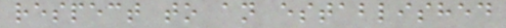respect to an established
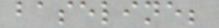baseline;
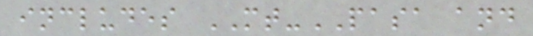includes MT-PASA and
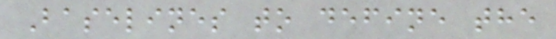Baselines to define the
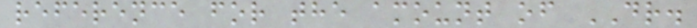reference for the amount of DR.
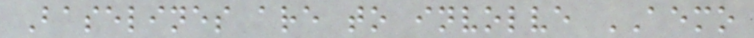Baselines are to involve AEMO
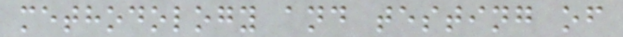methodology and testing of
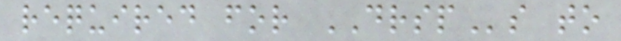required for DRSPs to
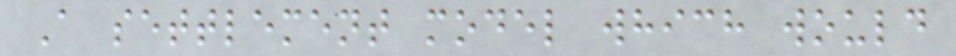A settlement model which would
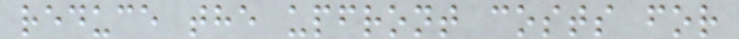reduce the upfront costs for
